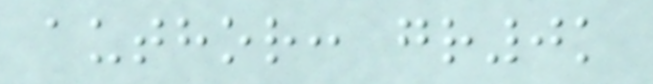author: gr0k
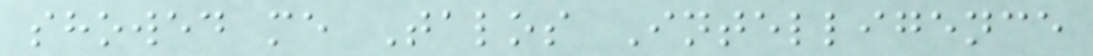showed me Talos Intelligence
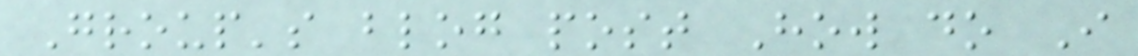Group's blog post How do I
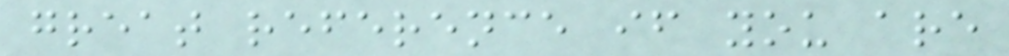great reference if you are
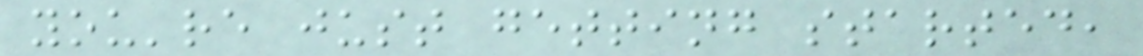you're just getting started,
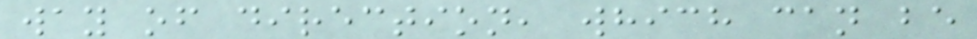way of direction, which can be
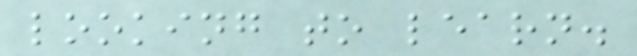looking to learn.
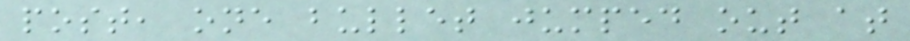post, one bullet jumped out at
